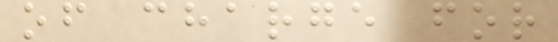of charge for
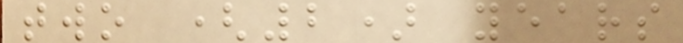two (2) years
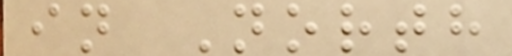in North
